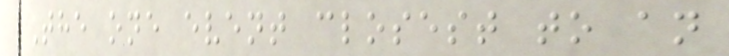The one event closest to an
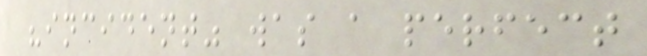"incident" was a perfect
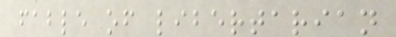fable of libertarian
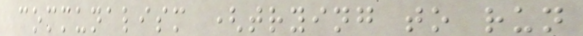communalism (trying to run
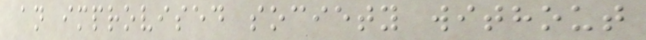an improvised society without
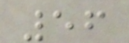56
